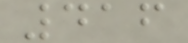416
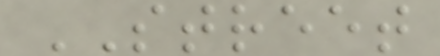STREET
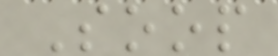Soop
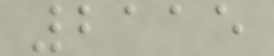2115
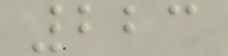223
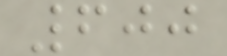600
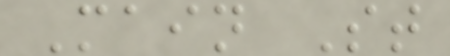Main St
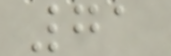71
